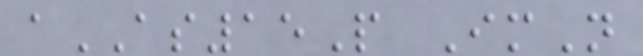aAS15P ImN
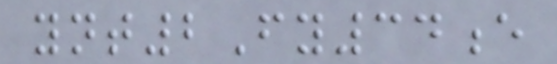ynt2Fy34e
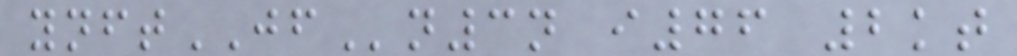ynftJFn3n i76 2kt
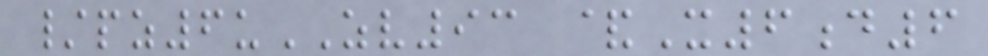/pz6uZV93 &X6d6
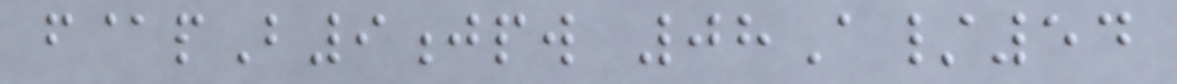f@pB9jpw 08A/54
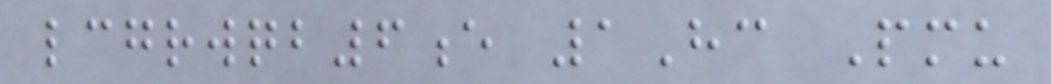lcgrwqb6e 1Hc Pmu
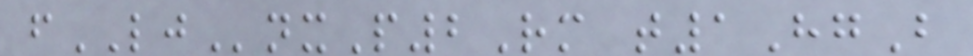fLJnxP2Rm t1HgB
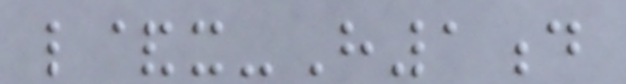l&x-H1d
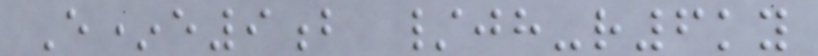E*e9b /jh-r6ky
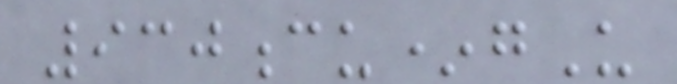930cu*gU
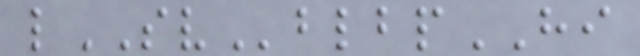lSVblbpHI
